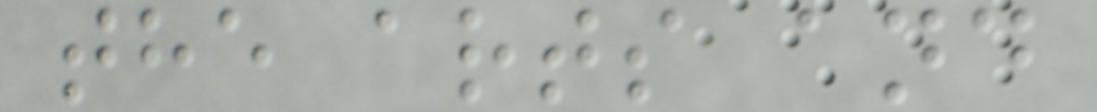the arts and
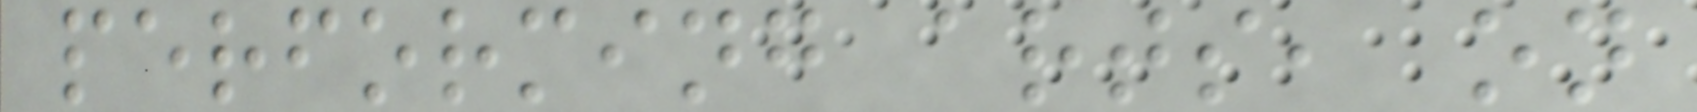performing arts, on
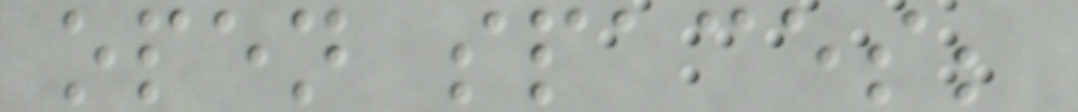open spaces;
